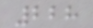228
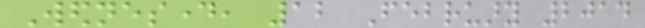Wednesday, 12 February 2014
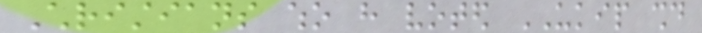Christians who have voted UKIP should
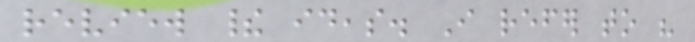review their ideas. I refer to his
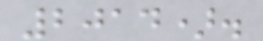2014).
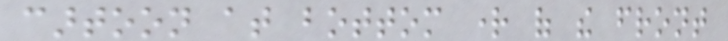cartoon at bottom right of the front
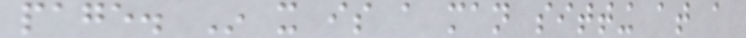page. In it is a man sitting at a
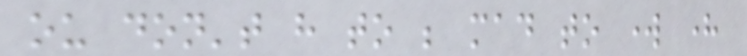ou don't have to be mad to work here
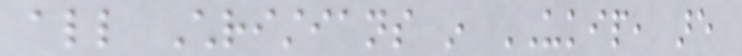all Christians in UKIP, are
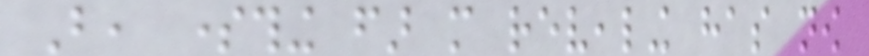But, something far more revealing has now
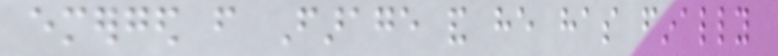emerged from Farage and he has finally
